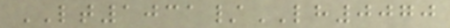LT1031/LH0070
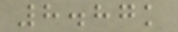8.87k
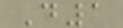D1
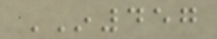IN457
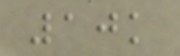10k
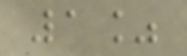1%
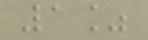1%
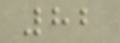82
